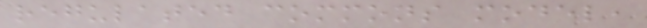regulated commons model,
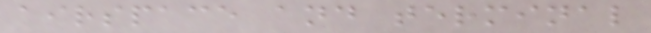airspace and terminal
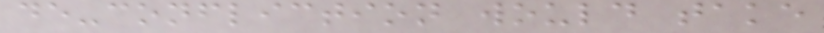de-confliction would take
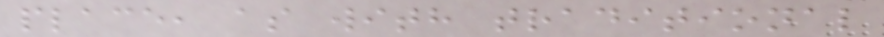place, as with traditional
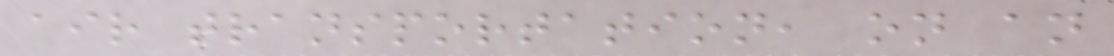air transportation, on an
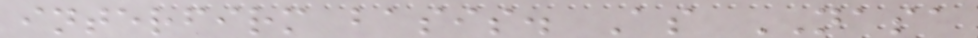interfirm basis. As NASA
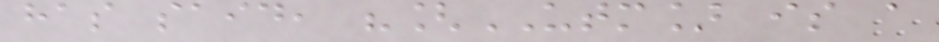has said, "[UTM] is a
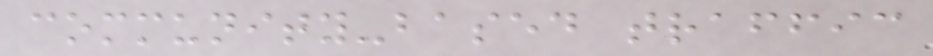community-based traffic
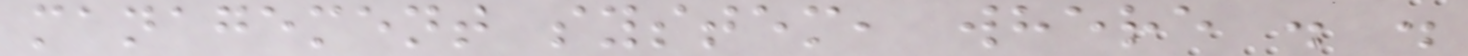management system, where . .
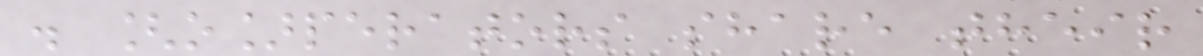. [o]perators share their
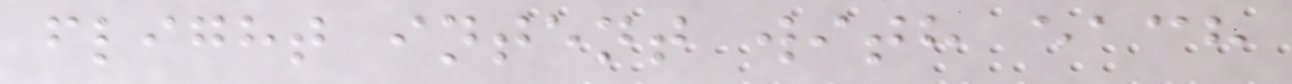flight intent with each
